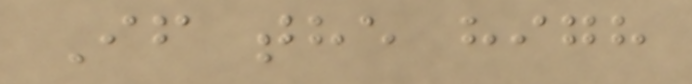If the high
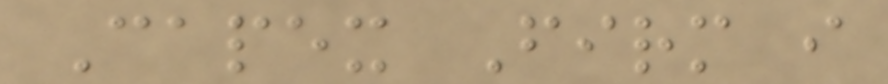Capex Firm i
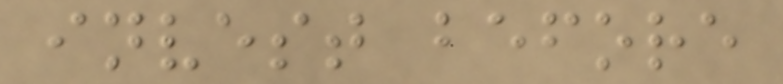invest before
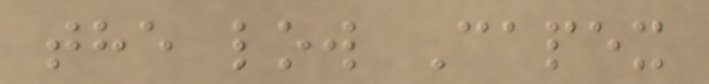the low Capex
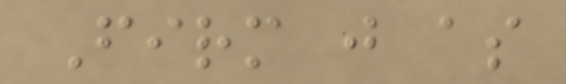Firm j as
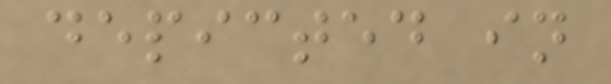depicted in
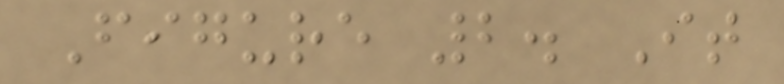Figure 2. It
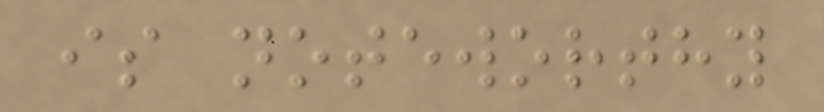is noteworthy
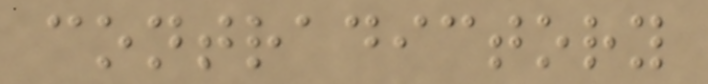contradictory
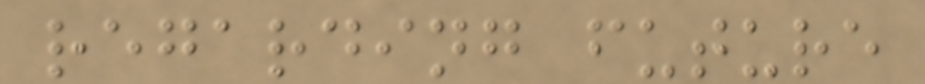regarding future
